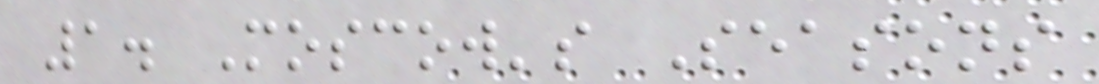1. Moscow's Seasons
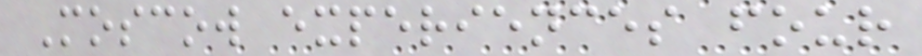Moscow experiences four
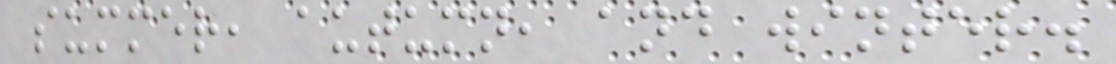summer, autumn, and winter.
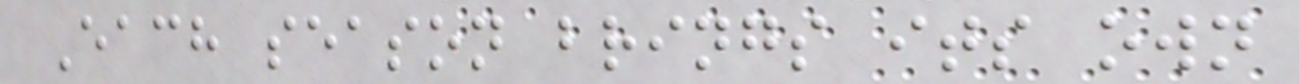Each season brings its own
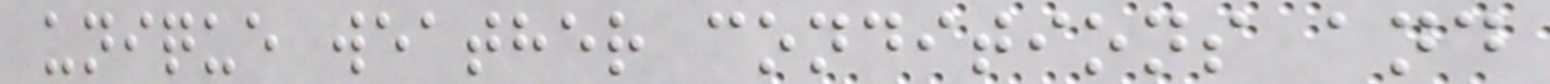unique weather conditions and
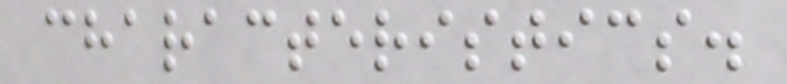characteristics.
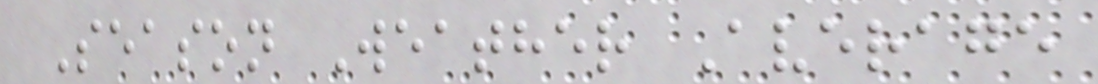Season Weather Average
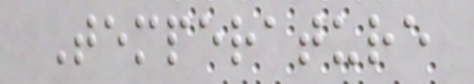Temperature
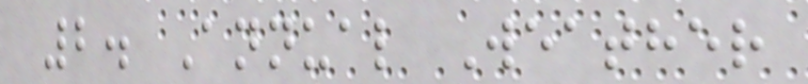2. Annual Weather
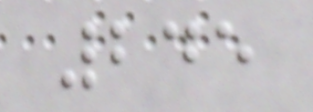245
